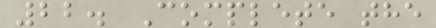22. Complete the
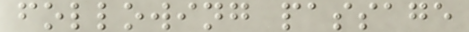following passage
